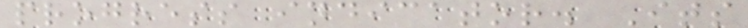progress indicator. Its
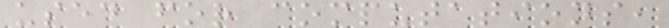used for computations,
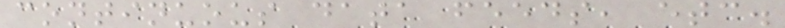continuous data feeds, etc.
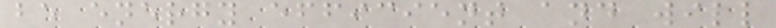be energy efficient and will
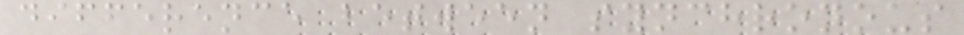difference between synchronous
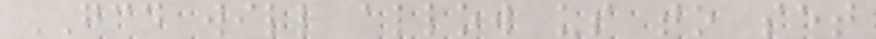GCD will allow us to set
